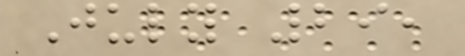July 29,
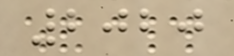2020
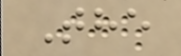The
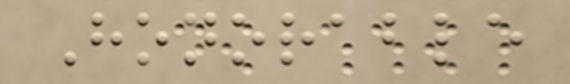Honorable
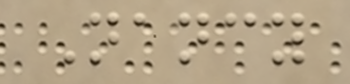Nancy
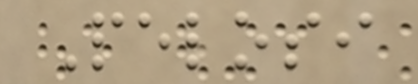Pelosi
